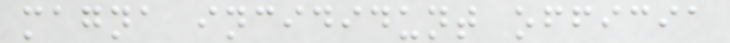magna incididunt officia
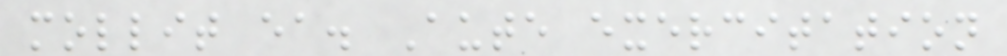mollit ea. Aute exercitation
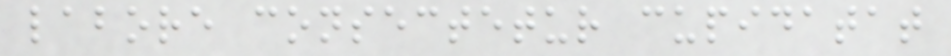labore consectetur cupidatat
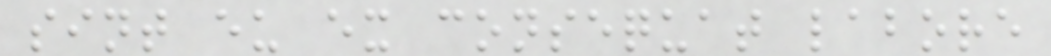sint eu ex consequat labore
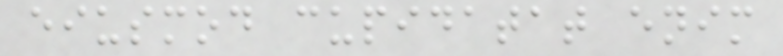eiusmod cupidatat enim
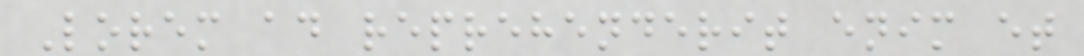Lorem ad reprehenderit enim et
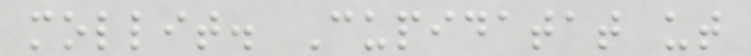mollit. Cupidatat ut
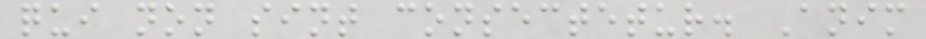qui non sint consectetur. Anim
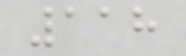118
